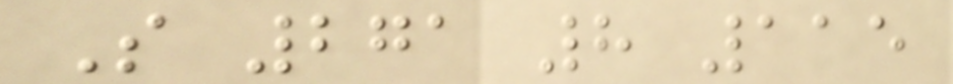S 271 8 115
